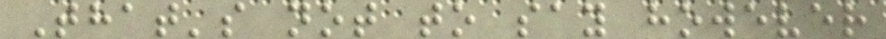That's not to say however
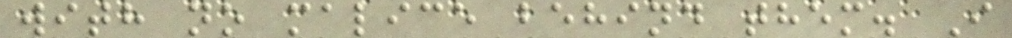with no malice behind them. I
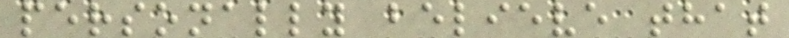personally believe that
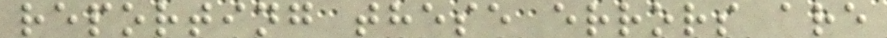reporting these errors are
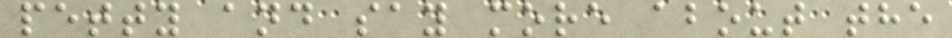petty and say more about the
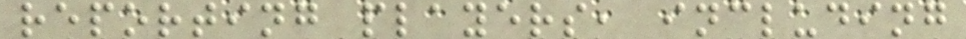reporting players, including
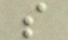s
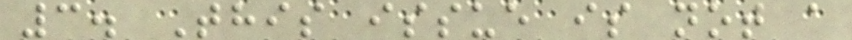3. This issue is not a
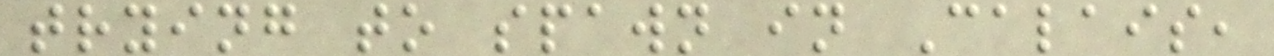trying to spawn in Calais,
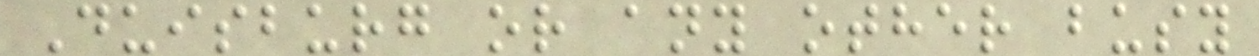Duisburg or any other busy
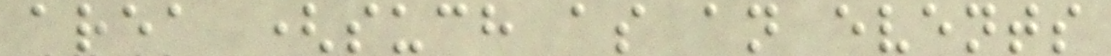area (such as an events
